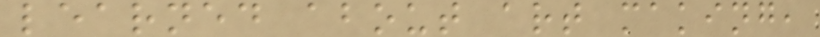learned about art making,
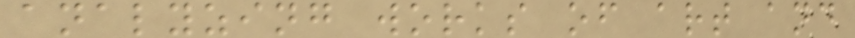analyzing works of art and
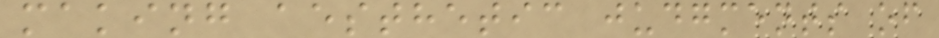making aesthetic judgments of
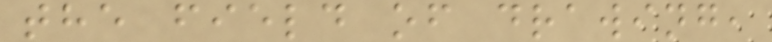the field of drawing,
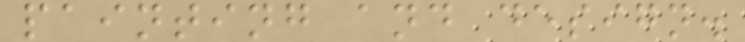painting and design.
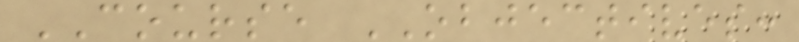COURSE OBJECTIVES:
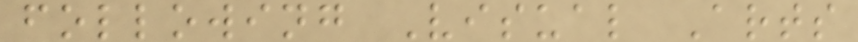following Visual Arts
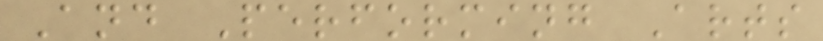And Performing Arts
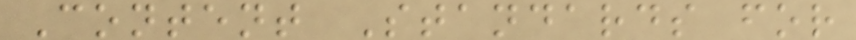Content Standards for
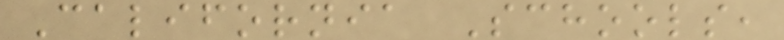California Schools,
